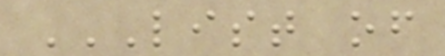LIST OF
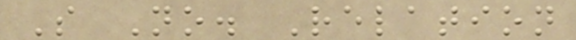S No. Relation
